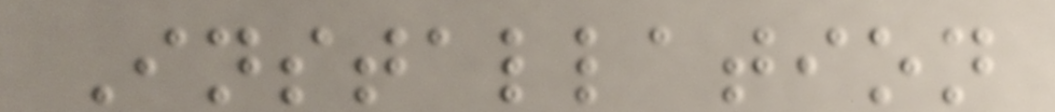Installation
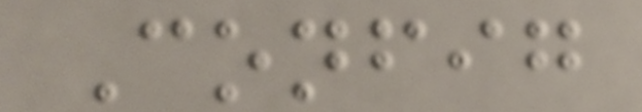Config
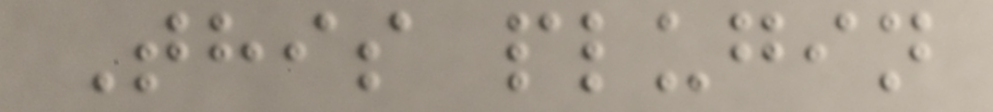This plugin
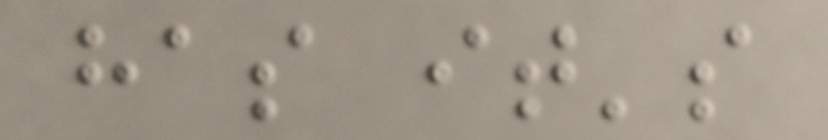has it's
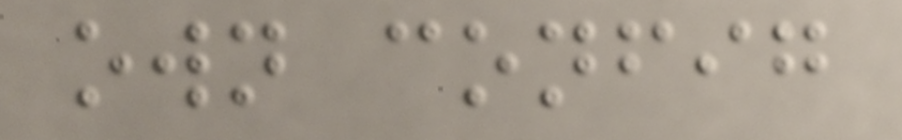own config
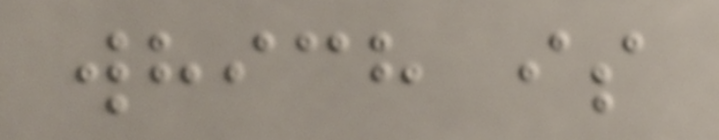which is
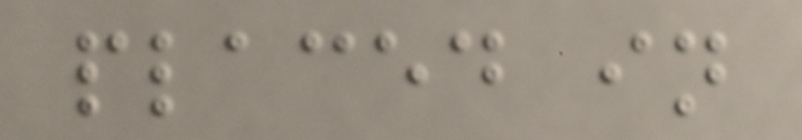placed in
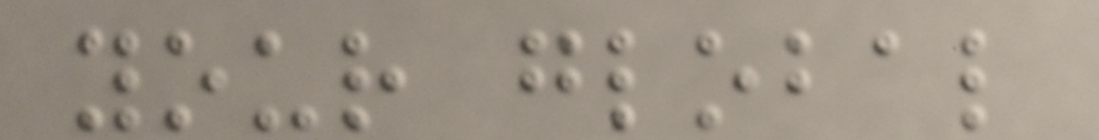your global
